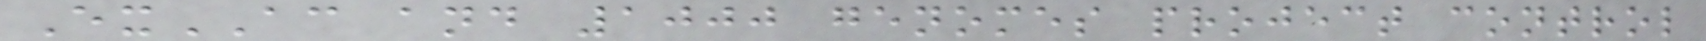ExAC and 1000 genomes project control
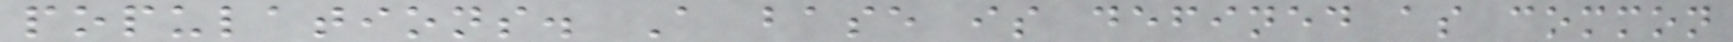populations. A base is defined as common
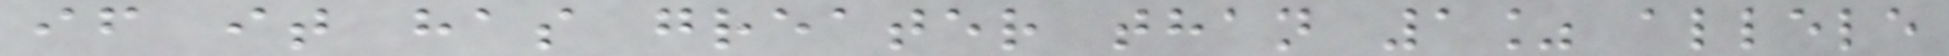if it has greater than 1% allele
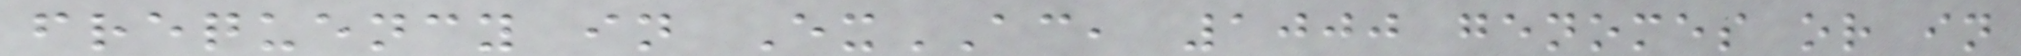frequency in ExAC, 1000 genomes or in
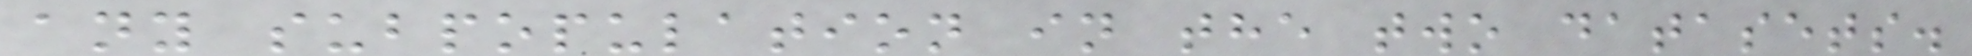any subpopulation in the two datasets.
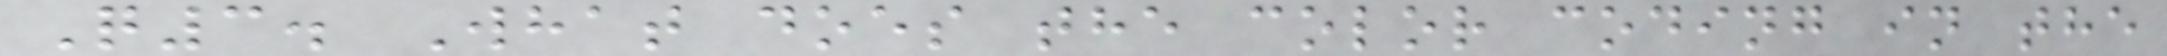Q3. What does the color coding in the
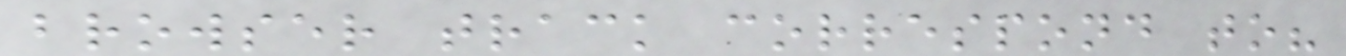browser track correspond to?
